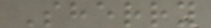Sherry
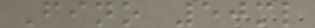Fino 50ml
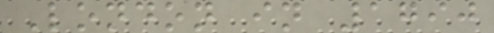London in 1790
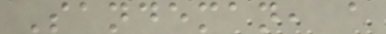Sandeman, a
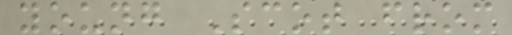young Scot from
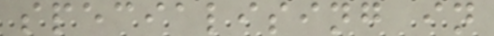specialising in
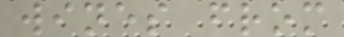wines from
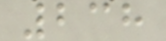238
